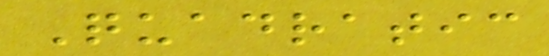Quadratic
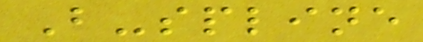B-spline
